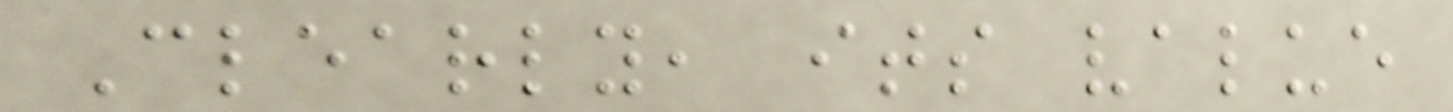Clearly, its value
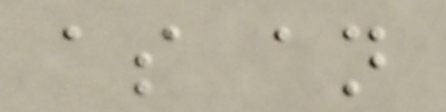as an
